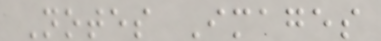Notes Images
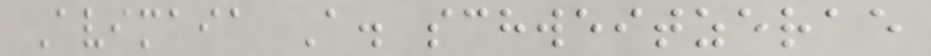Avimaia A. schweitzerae
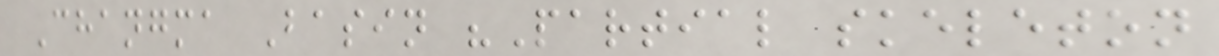Changma Basin "Partial skeleton
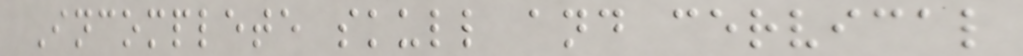Incomplete skull and cervical
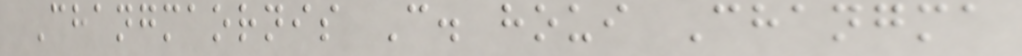Changmaornis C. houi Changma
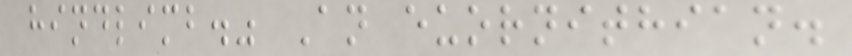hindlimb." An euornithian.
